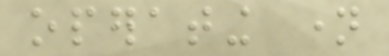operating name
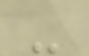-
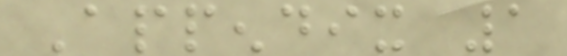Appendix 1
